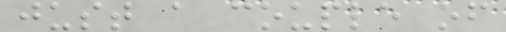just a couple of
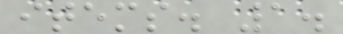items. 1.
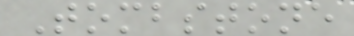Tombstone
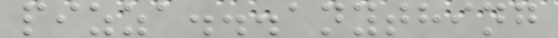pizza...anything
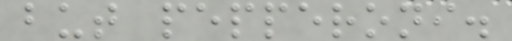but pepperoni.
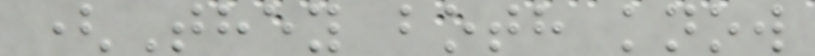(They both know
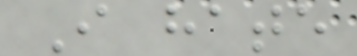I hate
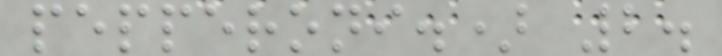pepperoni.) 2.
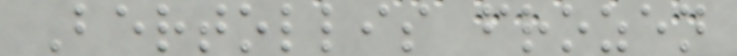Bertollis frozen
